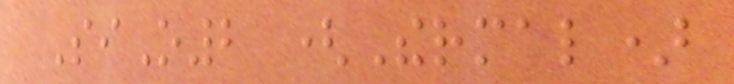SiO2 (Thermal)
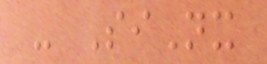- SiNx
